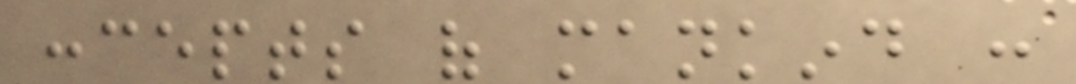concepts of mankind :
